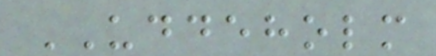UDDEHOLM
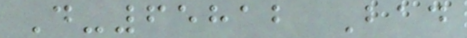D-65812 Bad
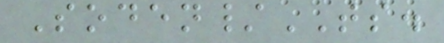Soden/TS.
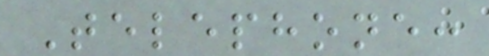Telephone:
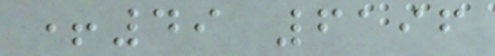+49 6196
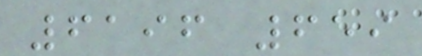6196 659
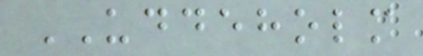UDDEHOLM
